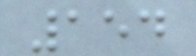154
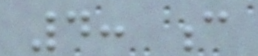4: c
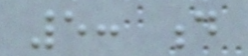5: d
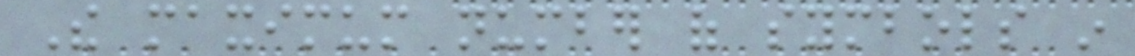The maximum number of symbols in
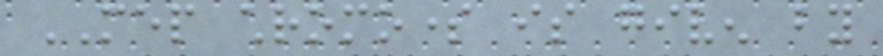MEP chromosome is given by
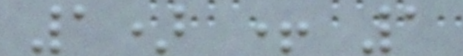1) + 1
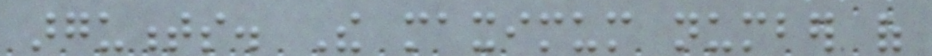arguments. The maximum number of
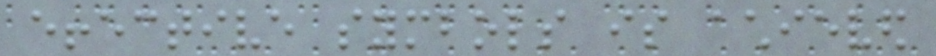effective symbols is achieved
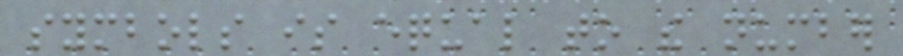symbols is equal to the number
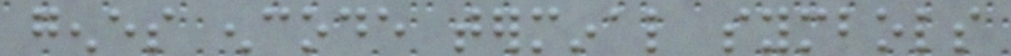genes encode terminal symbols
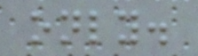only.
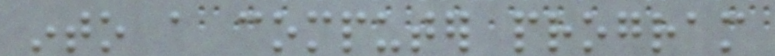into a computer program
